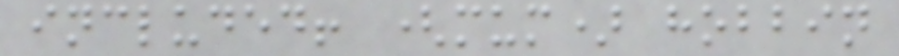included! (mum) hobbin
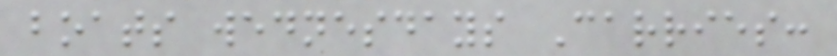boats wednesdays Carries:
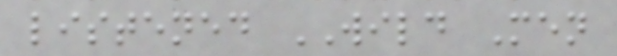listened WILD Men
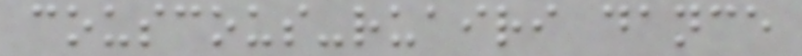couscous-ruairi dance
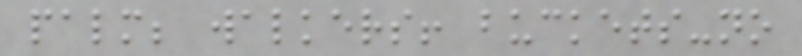palm; walkers! buckets-no
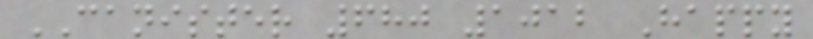CANISTER 680 1012 Happy
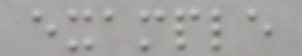example
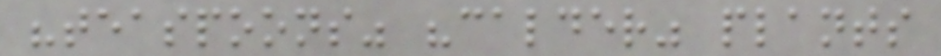"teaspoons" "calder" plants
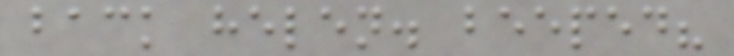back helen. beeped?
